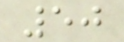50
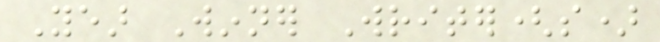Year Winner Writer(s)
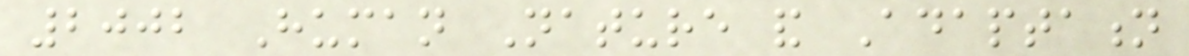2002 Human Nature and Adaptation
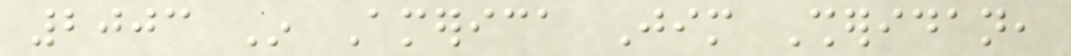2003 In America Jim Sheridan,
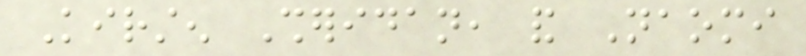Kirsten Sheridan, and Naomi
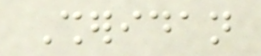Sheridan
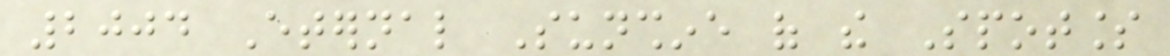2004 Eternal Sunshine of the Spotless
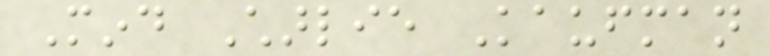Mind Charlie Kaufman
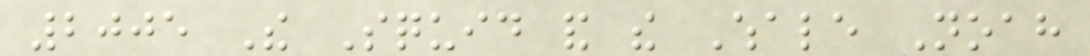2005 The Squid and the Whale Noah
